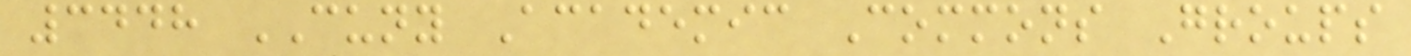3448 CUNY Academic Commons Groups
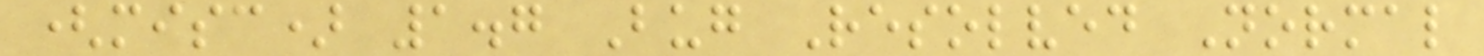(misc) 1.7 Bug Resolved Normal
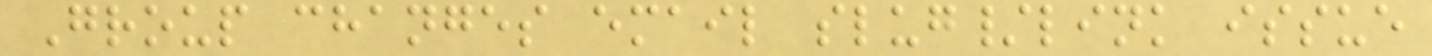Group changes email slug/link issue
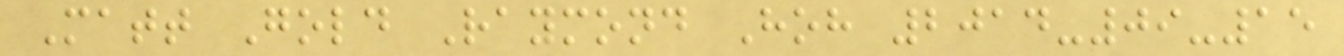Matt Gold Raymond Hoh 2014-09-15
